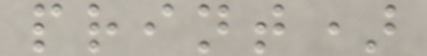print)
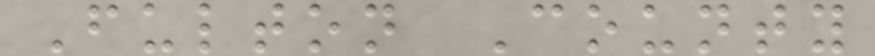Fulton County
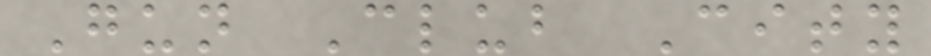Gun Club City
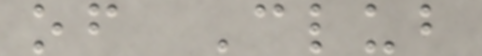of Club
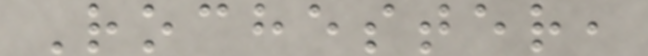Rochester,
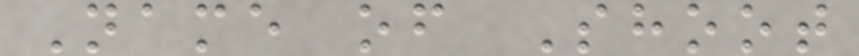Name of Shoot
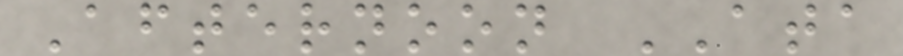Afternoon ATA
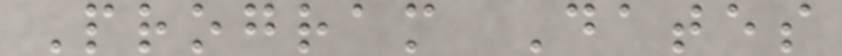Program Dates
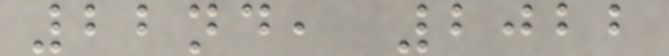22nd, 2022
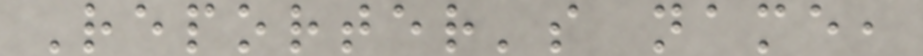Reporter's name,
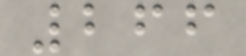266
